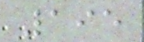195
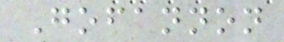Gofannon
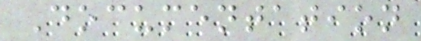Documentation
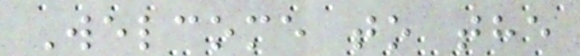Welcome to the
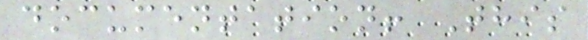documentation! This
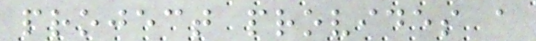project provides a
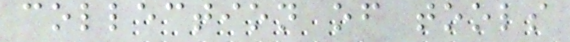collection of tools
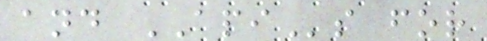and APIs for
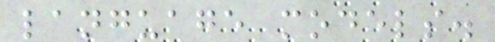language models.
